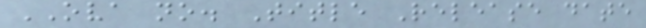OVA no. Title Release date
